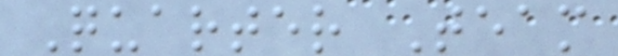Quarter Team
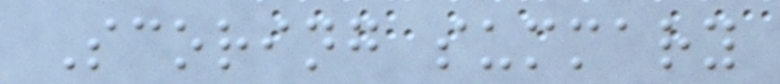Scoring summary
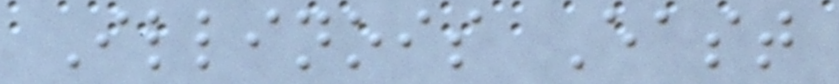Illinois East
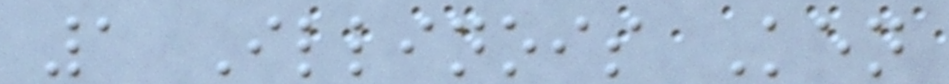1 Illinois Ken
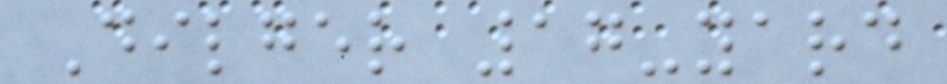Dilger 17-yard
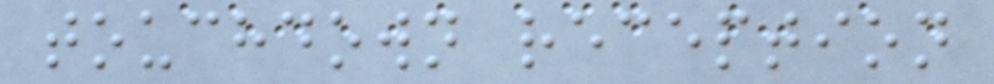touchdown reception
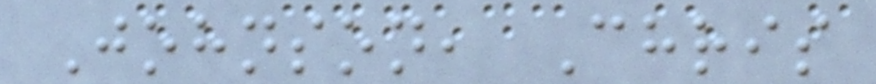Johnson, Chris
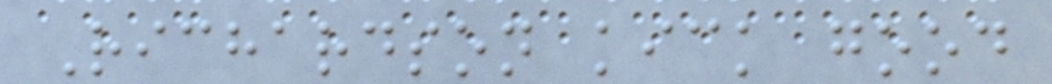Richardson kick good
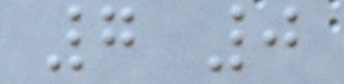7 0
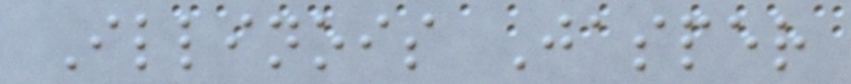Illinois Jasper
